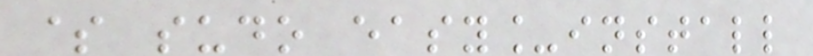$ sudo easy_install
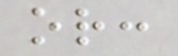or:
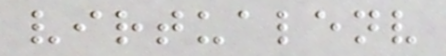virtualenv
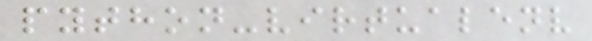python-virtualenv
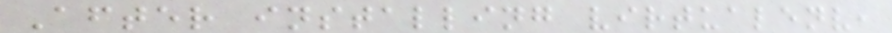After installing virtualenv,
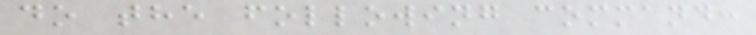do the following command:
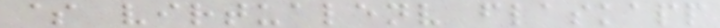$ virtualenv flaskapp
